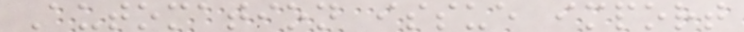Automation issue import
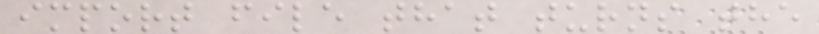import file that turns the
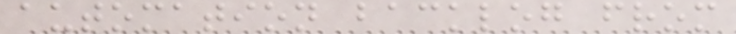automation backlog from
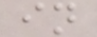in
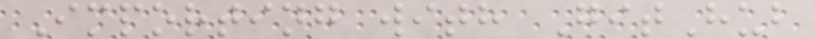Importing with GitHub
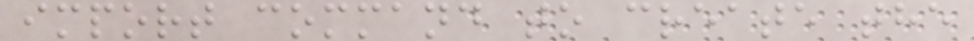import command to create the
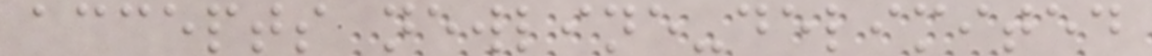accepts newline-delimited
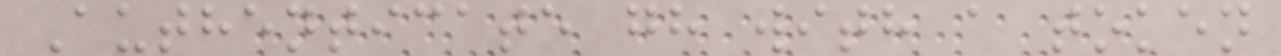Authenticate gh with a token
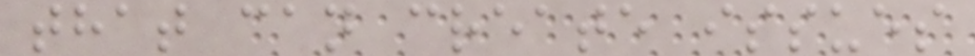that can create issues
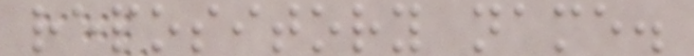repository name.
